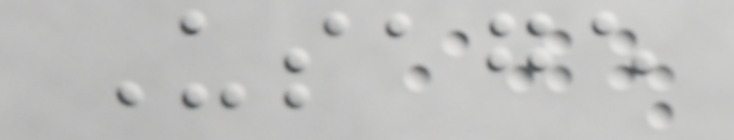Usage
